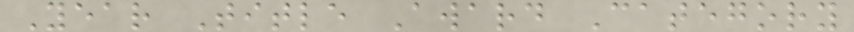Year Title Award Category
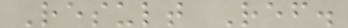Result Ref.
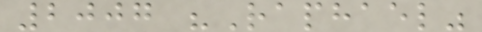2007 "Raphael"
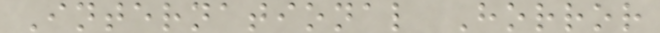International Horror
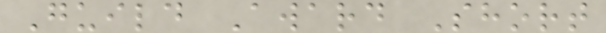Guild Award Short
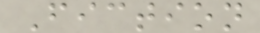Fiction
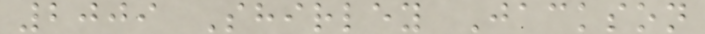2009 Shirley Jackson
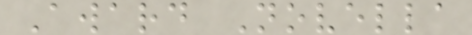Award Novella
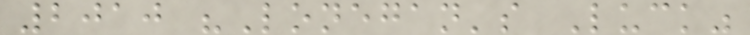2010 "Lonegan's Luck"
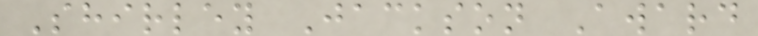Shirley Jackson Award
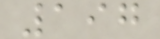197
